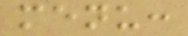menu:
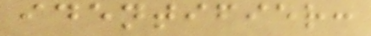identifier:
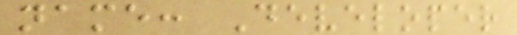name: Developer
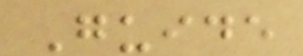Guide
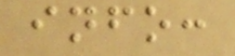info:
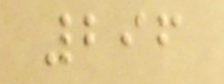296
